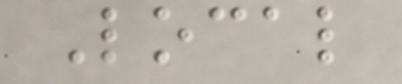Local
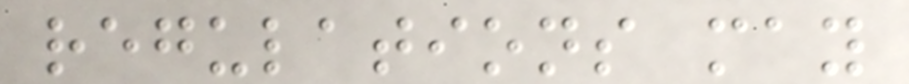regulations may
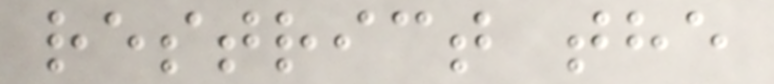restrict the
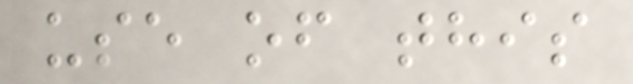use of this
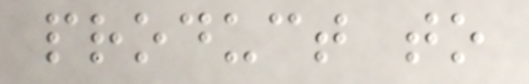product to
